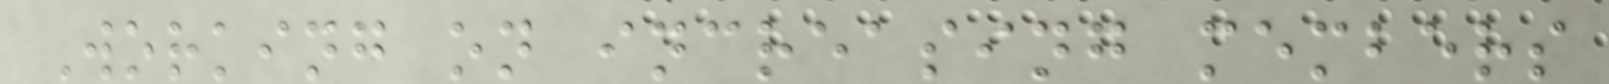Working on increasing members
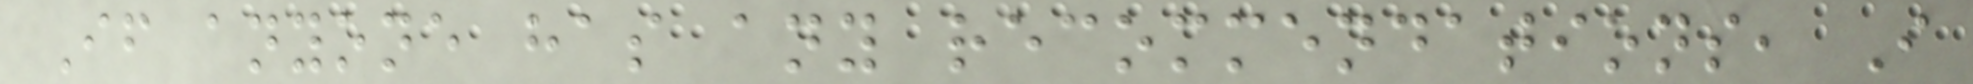If anyone has any recommendations, I
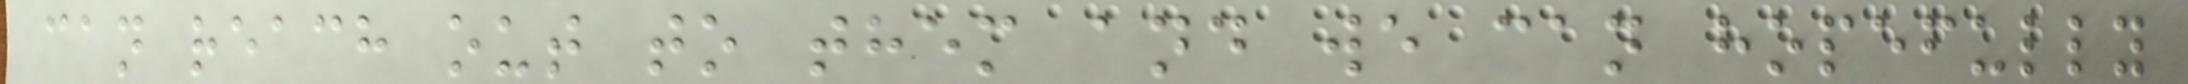can reach out to them and we can hopefully
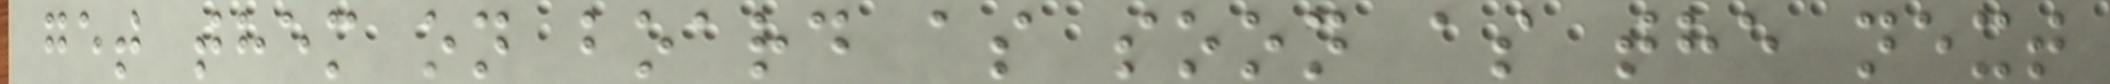get them on board as soon as the next
